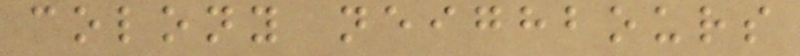colony neighbours
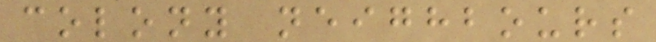colony neighbours
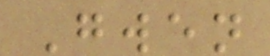Gwen
